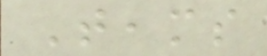Teams
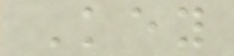Key
